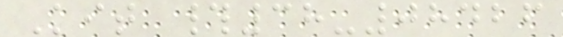Kit #38-08426
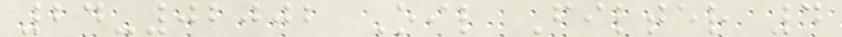24-02002 Oil Filter 4
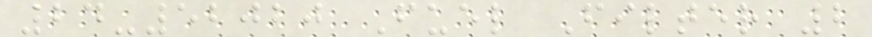24-52020 Fuel Filter 2
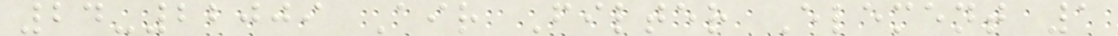24-22009 Air Filter Element 1
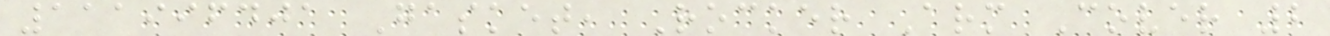111996401 Gasket, Rocker Arm Cover 2
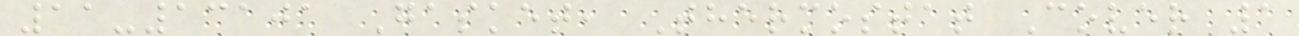11-13101 Gasket, Thermostat Cover 1
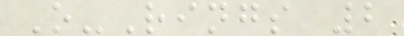O-Rings 2
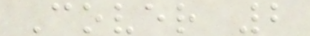Cover 2
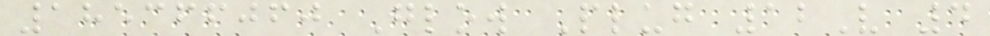185366060 Glow Plug 12V 4
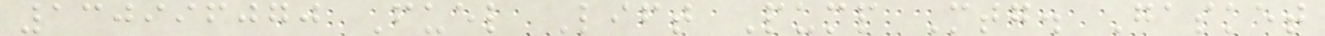130996070 Fuel Lift Pump Mtg. Gasket
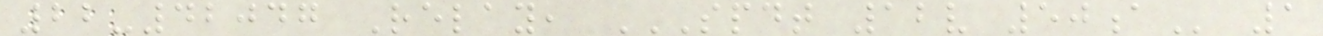22-42047 Relay, SPDT 12V 50A 1
